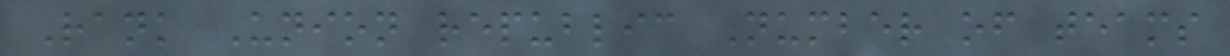Rank Union republic Number of teams
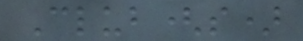Club(s)
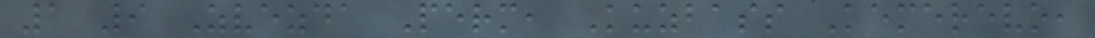1 9 Zvezda Perm, Kuzbass Kemerevo,
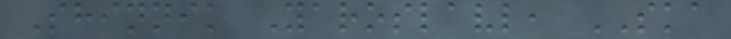Shinnik Yaroslavl, SKA
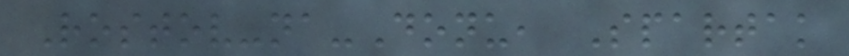Rostov-na-Donu, Spartak
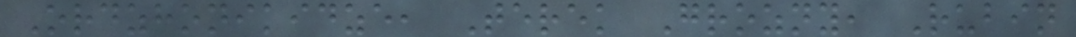Ordzhonikidze, Terek Grozny, Rubin
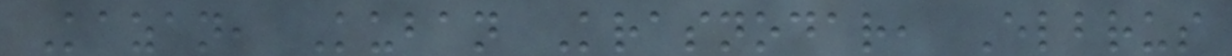Kazan, Kuban Krasnodar, Elbrus
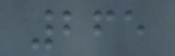265
